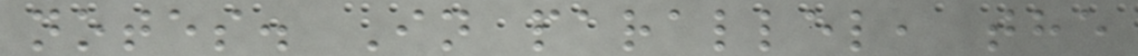notes. In parallel, the
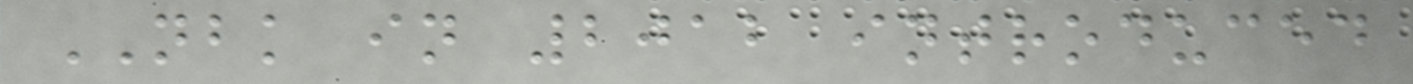NBK in 2012 introduced
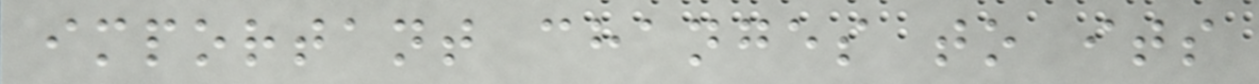important changes to its
